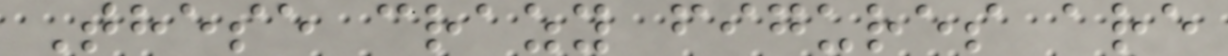These crazy figures are
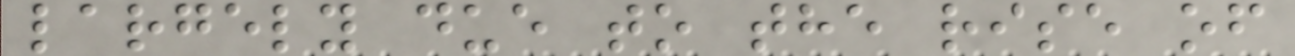largely due to the rise of
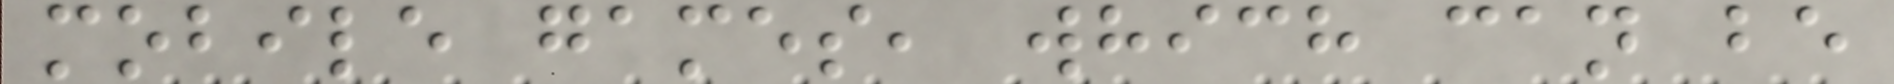mobile games, which can be
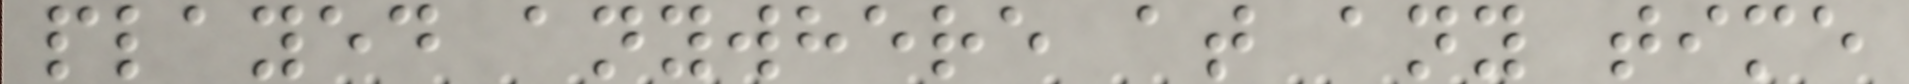played anywhere at any time
